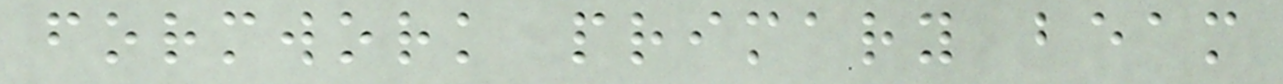formwork primary beam
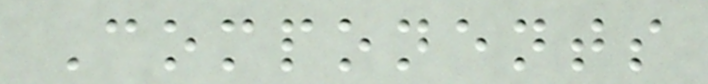Components
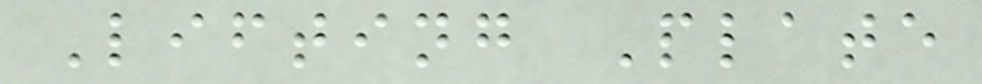Lifting Plate
